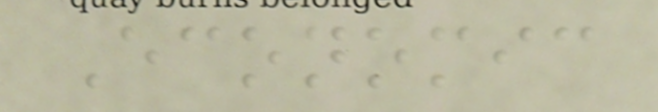Economic
